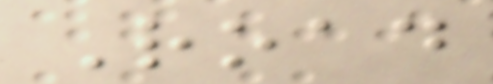Road
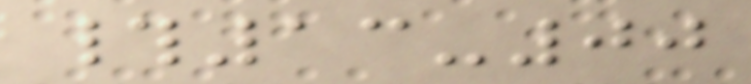#13-00
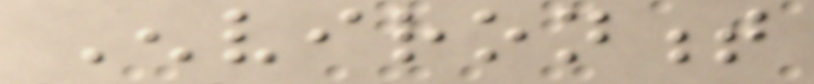Environment
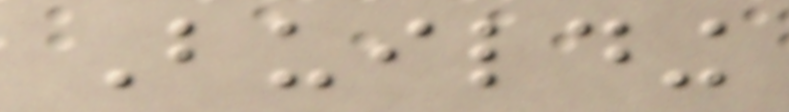Building
